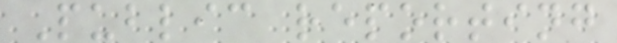Public reporting
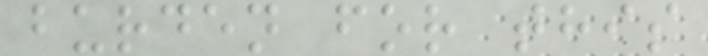burden for this
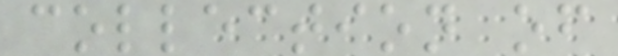collection of
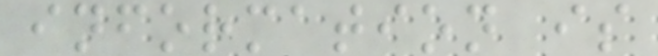information is
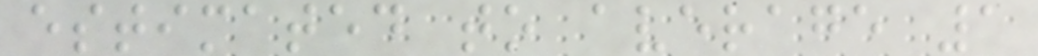estimated to average 1
